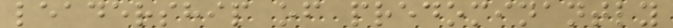leadership of predominantly
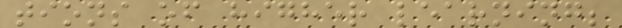tions of higher learning;
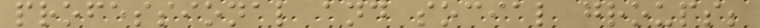professional and social groups;
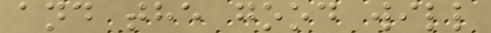and the good will
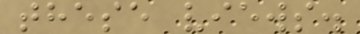these views.
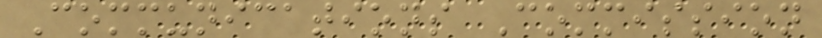Communications Commission
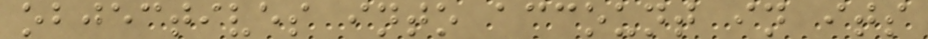objectives into account in its
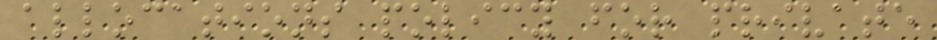allocations policy for private
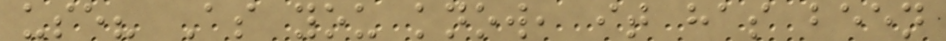use? As you know, it has been
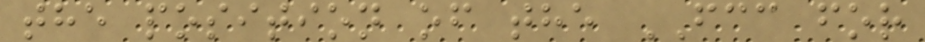the position of the FCC for
